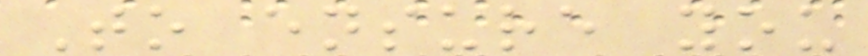To ensure you
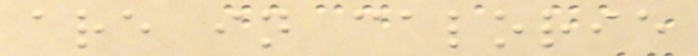are in calorie
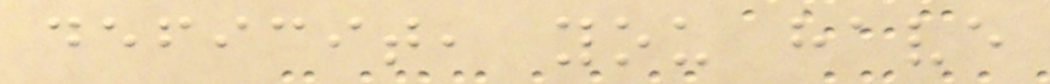deficit, you have
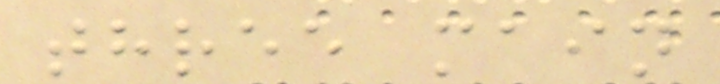three main
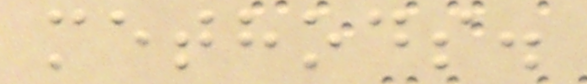methods.
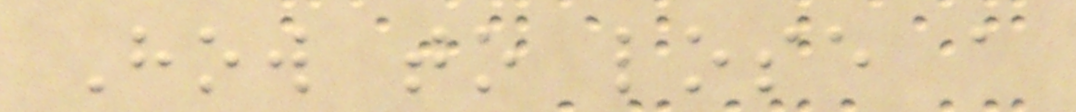How to lose a
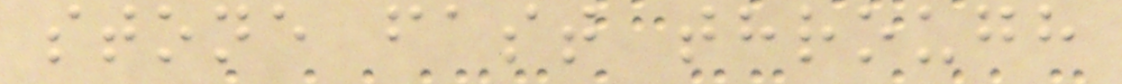stone fast through
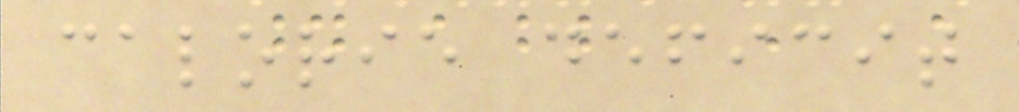calorie deficit
